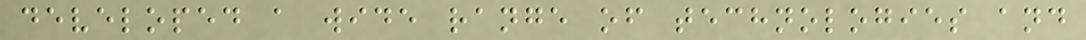developed a wide range of technologies and
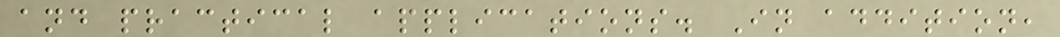and practical applications. In addition,
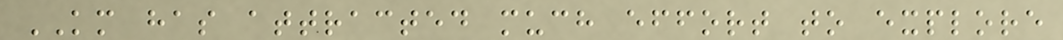KM has attracted much effort to explore
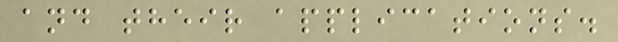and their applications.
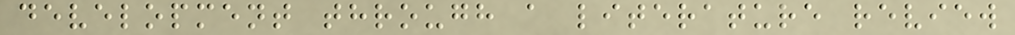development through a literature review
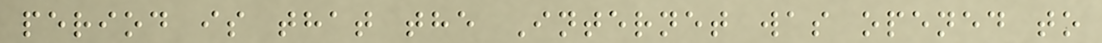period is that the Internet was opened to
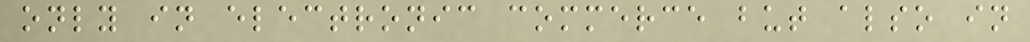only in electronic commerce but also in
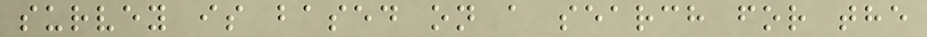survey is based on a search for the
